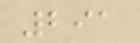291
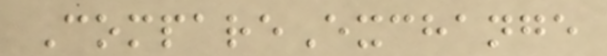CompareExchange
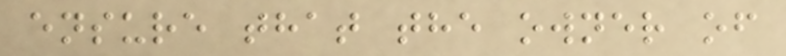ensure that the owner of
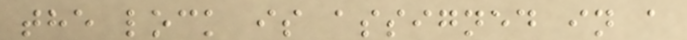the lock is assigned in a
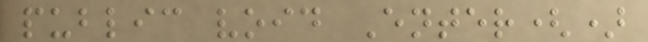public void Enter()
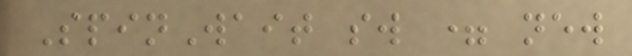SpinWait sw = new
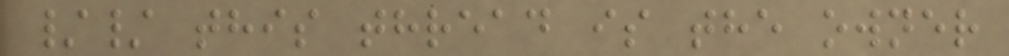// this thread is the owner
